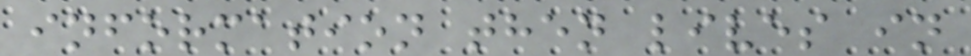information then lives in
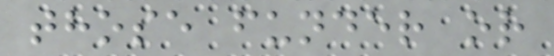those funder or
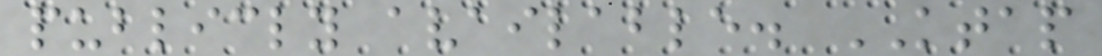publicly available. KTAP
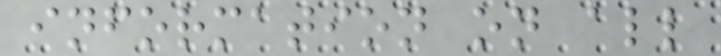information on all
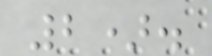2).
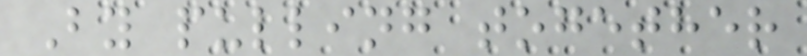By pulling together
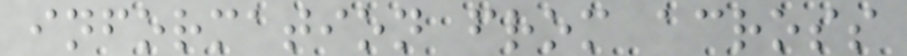information from across
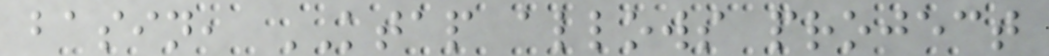basin, KTAP allows project
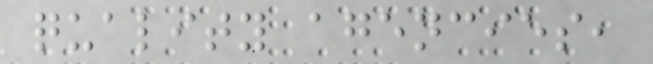quality agencies,
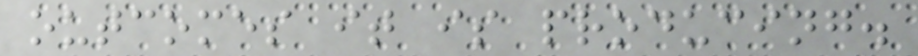outcomes it is producing.
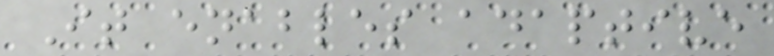It enables adaptive
